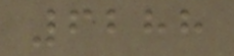6288
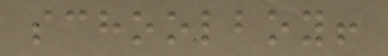schoolboy!
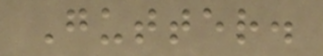Gutter.
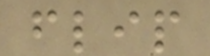flip
